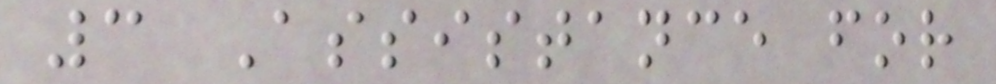3 Assistance for
